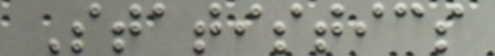Statistics
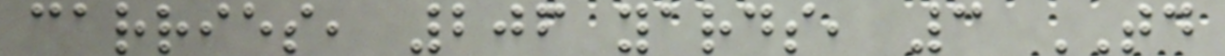carries, 206 yards, 3 TD
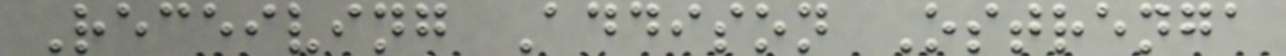Receiving Addison Ostrenga
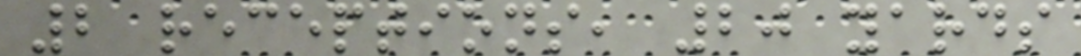2 receptions, 20 yards
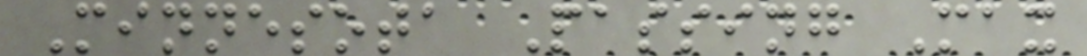Minnesota Passing Max
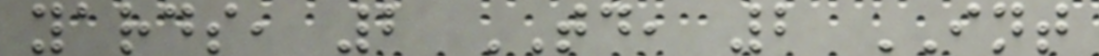yards, 2 TD, 2 INT
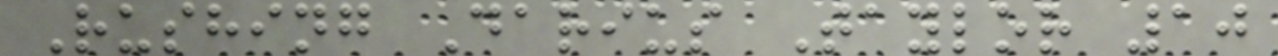Rushing Darius Taylor 10
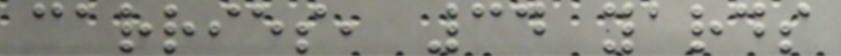carries, 34 yards
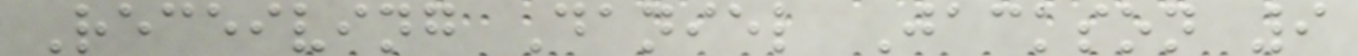Receiving Daniel Jackson 9
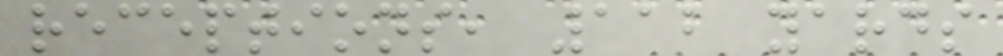receptions, 112 yards
